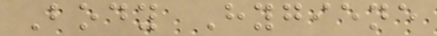Body Hygiene
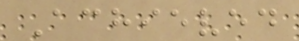Achieved
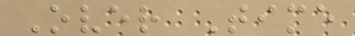Over Time
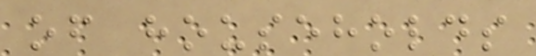of households
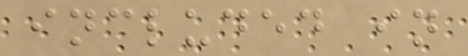included in
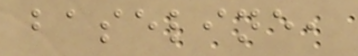baseline,
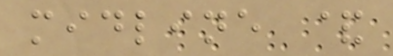midline &
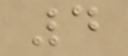4
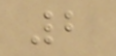2
